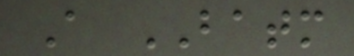A BATM
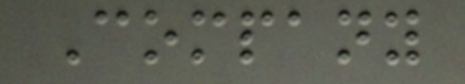Company
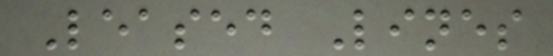Leased Lines
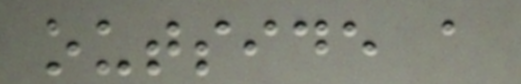outside a
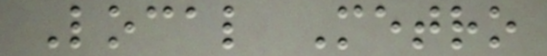Local Metro
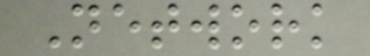Network
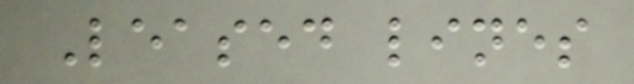Leased lines
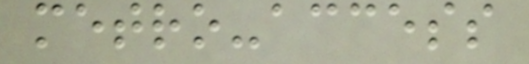metro-access
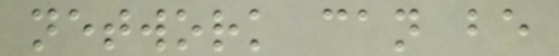network can be
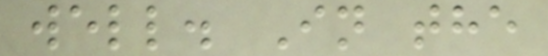well. In the
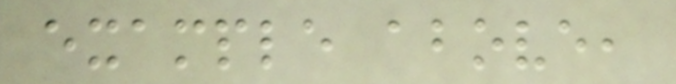example above,
